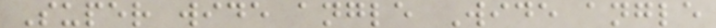Super wide angle Wide angle
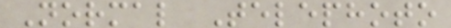Normal Telephoto
